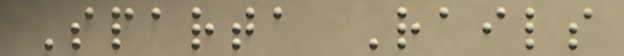Sparta Rails
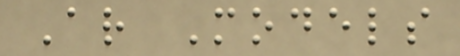Ar Models
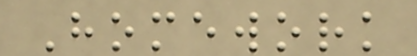Homework
